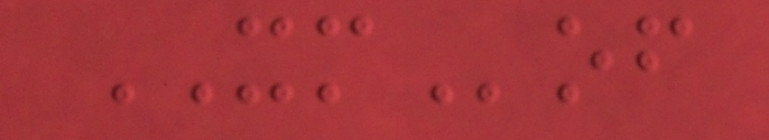XMof
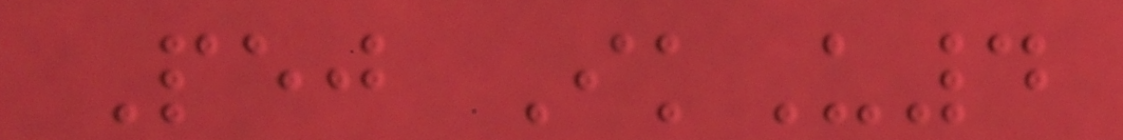Pej IkU4
